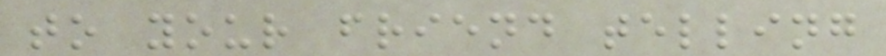to your friend telling
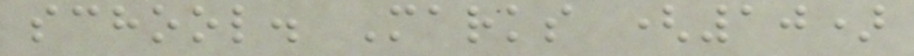school. Marks (10)
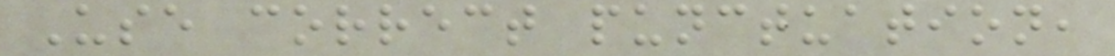Use correct punctuation,
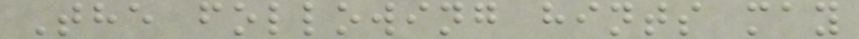The following hints may
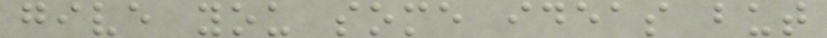give you some ideas but
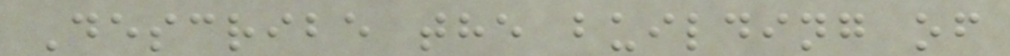Describe the building of
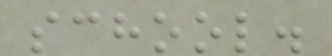school.
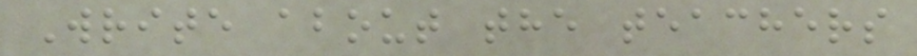Write about the teachers
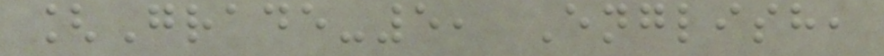[Grade-5, English,
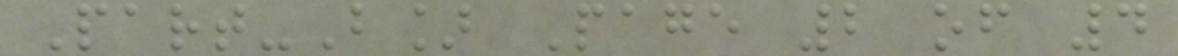Part-B] Page 2 of 4
